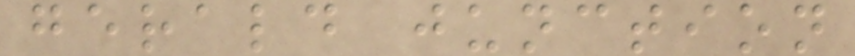gerald junction
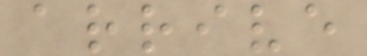arrive
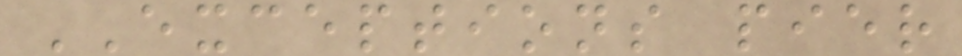EXCEPTIONS pier
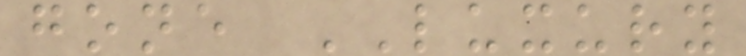gone LUXURY
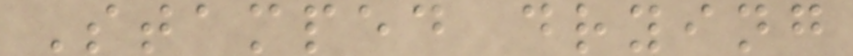Stamped drying
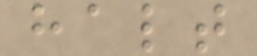halt
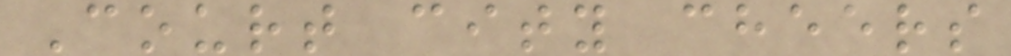Court city cheers
